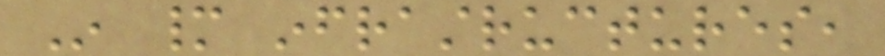In many infrastructures,
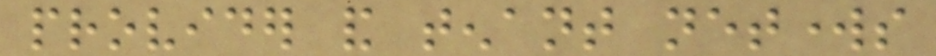provider and tenant networks
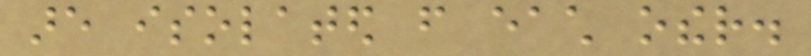are isolated from each other.
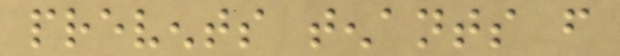prevents tenants from
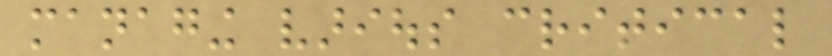managing various critical
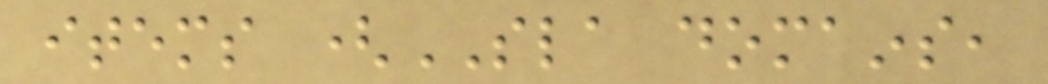items (SLA domains,
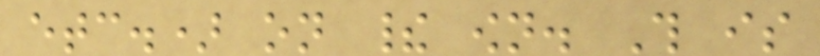etc.) on their own. This is
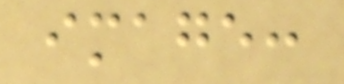image:
